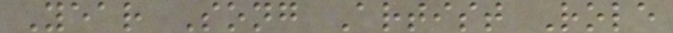Year Song Artist Role
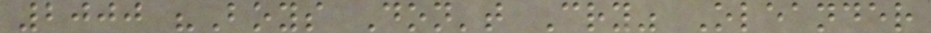2000 "Boys Don't Cry" Oleander
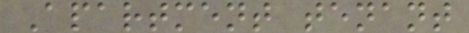Apartment tenant
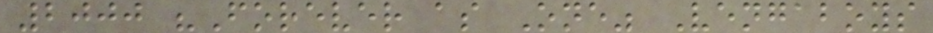2000 "Forever as One" Vengaboys
